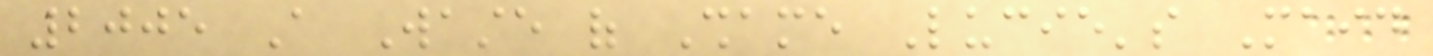2005 A Waste of Shame Lucie's Maid
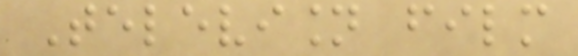Television film
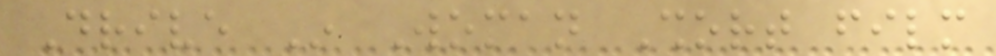Drive In Woman Short film
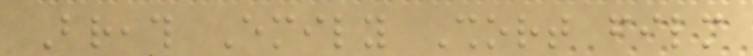Breath Emily Short film
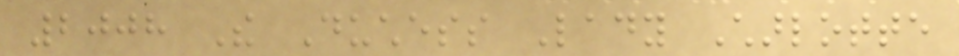2008 The Duchess Lady Charlotte
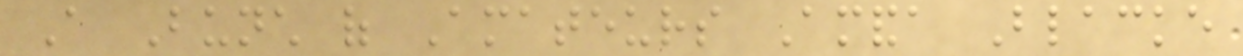A Bunch of Amateurs Amanda Blacke
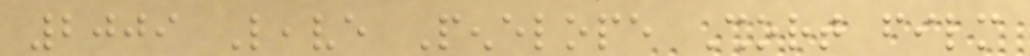2009 Leave Penelope Short film
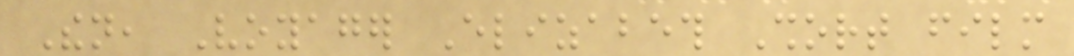Then, Voyager Elizabeth Short film
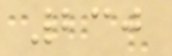230
